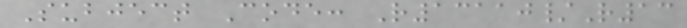Subject Code: R13110/R13
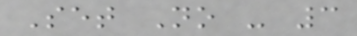Set No - 3
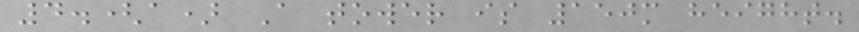4.(a) A tower is 150m height.
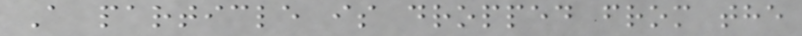A particle is dropped from the
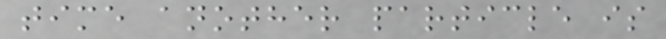time another particle is
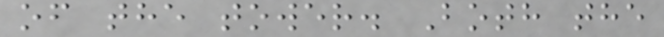of the tower. Both the
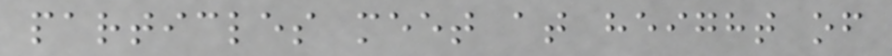particles meet at height of
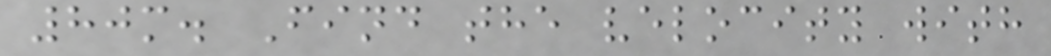80m. Find the velocity with
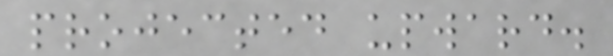projected upward.
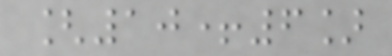[10+6]
